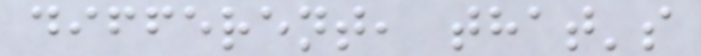different, that's
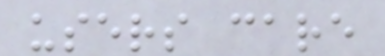users care
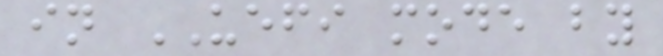in UEFI mode by
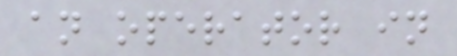an operator in
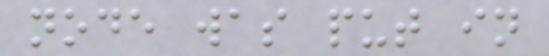node was put in
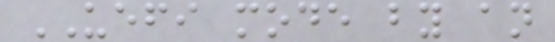UEFI mode by an
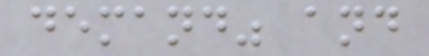demand" and
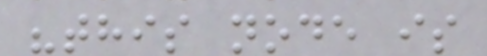"this node is
